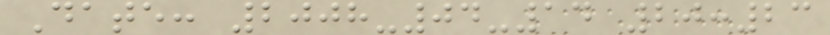Date: 2008-04-14 20:23
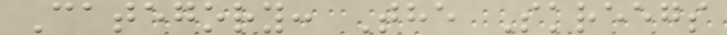Category: The Skreegs
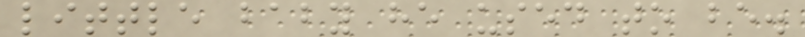little baby he used to be.
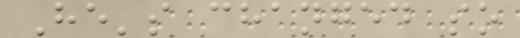He's changed so
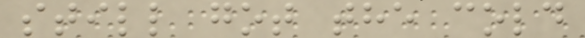still got the cold
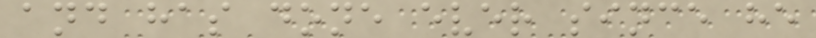and has done ever since he
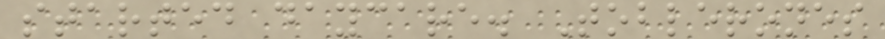started daycare. Toblerones
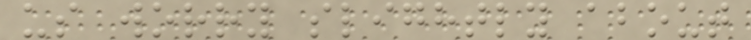us worry slightly about
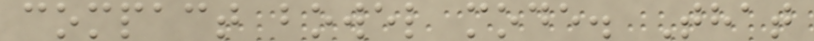compact bowel mode. That
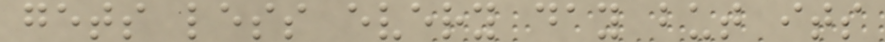gets less every day but its
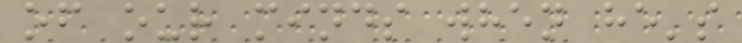of our minds when he's
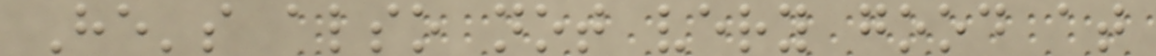He's also not very good at
